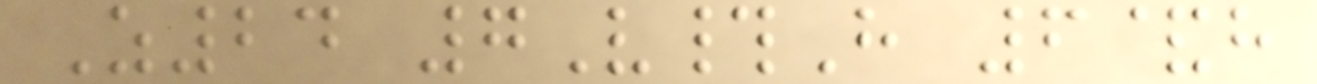Z24 7V#H 6&h
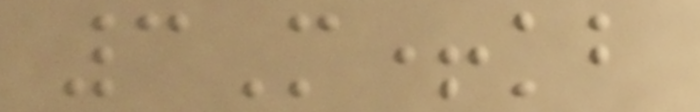3M+kb
